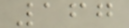167
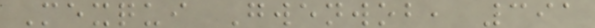Mexqui Gwenwob, 391
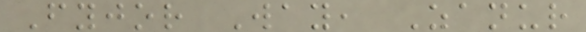Fyjor Way, Zanur
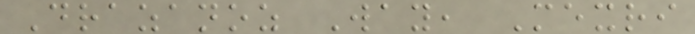Drazanoz Way, Mexri
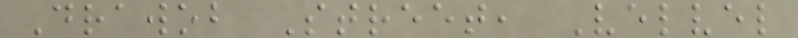Drawob Street, Velvel
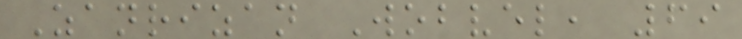Zanrizan Wobvel, 69
